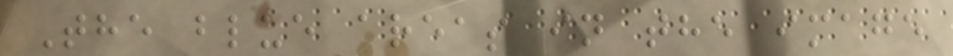The blue areas in the image
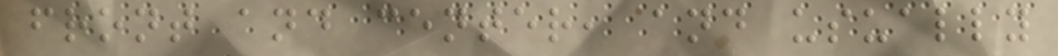front and center, and usually
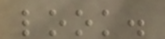look.
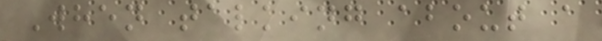When talking about a
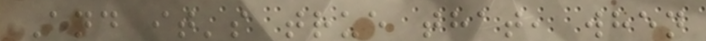And it's true that, when
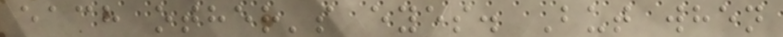each other's eyes. But when
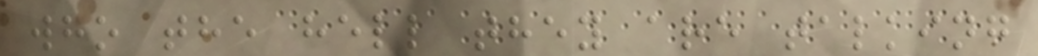who the hell they are talking
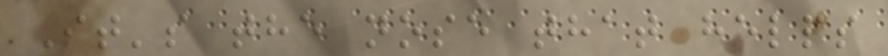It's the nose that helps
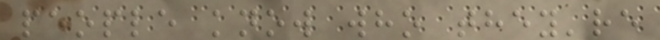people know who they're
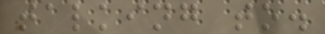talking to.
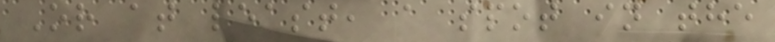Or at least, a spot in the
